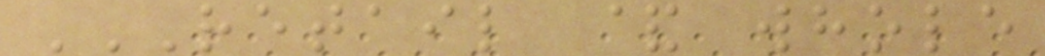RETAIL & WHOLE
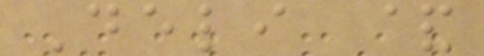Deli &
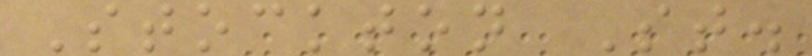Stockton St.
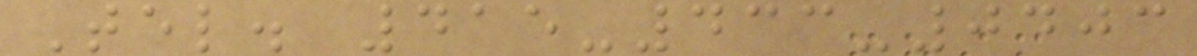Tel. 415-433-0403
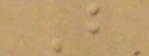B
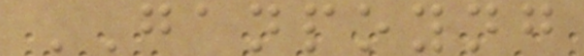GANPOYNG
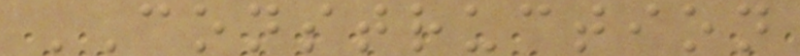CONSTRUCTION
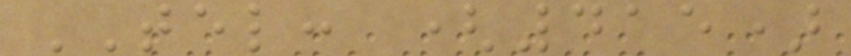TEL: (415)
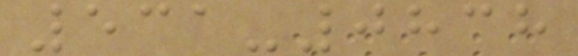531-0838
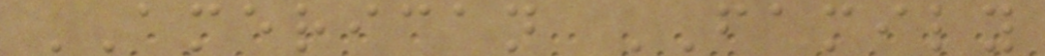AMERICAN FAMILY
